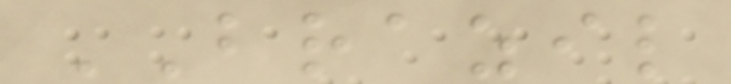BRAZIL
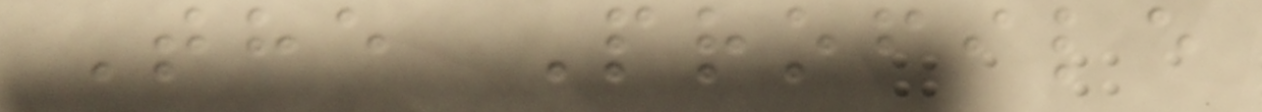The Profile
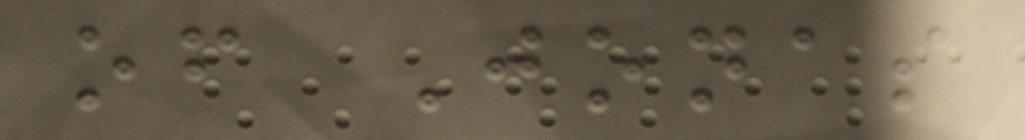of Jonas
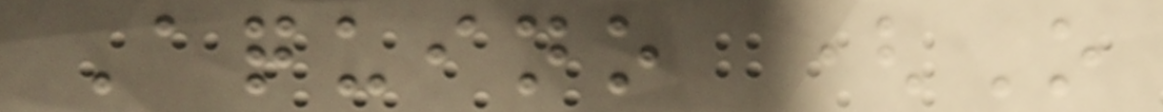Aquino (O
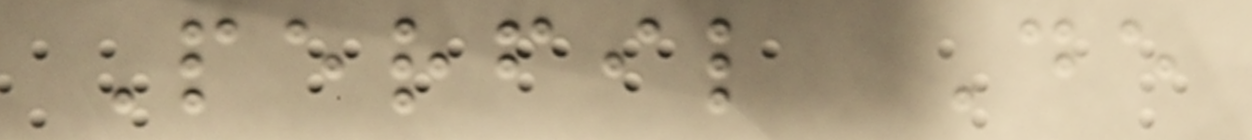Perfil De
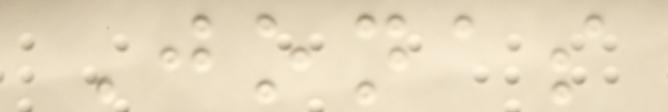Jonas
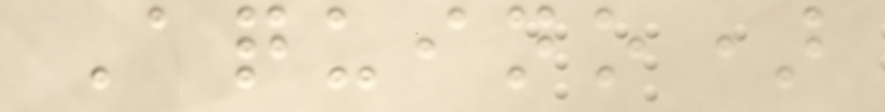Aquino)
